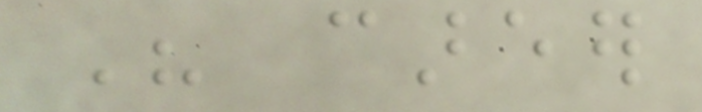His career
